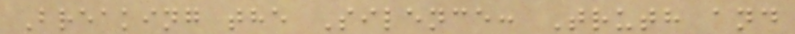Breaking the Silence: Truth and
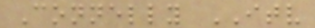Connelly ITV
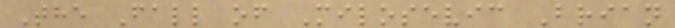The Fall of Milosevic Brian
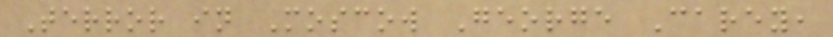Terror in Moscow George Carey,
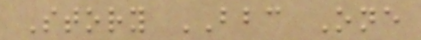Story BBC One
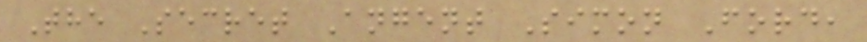The Secret Angent Simon Ford,
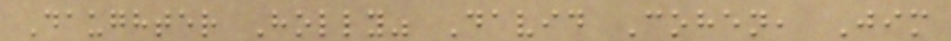Daughter Holly" David Cohen, Jim
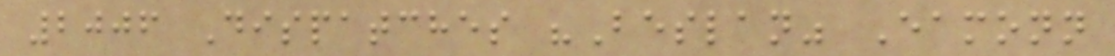2006 Dispatches "Beslan" Eamonn
